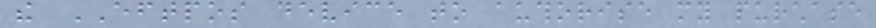the EFTPOS device to authorise my purchase
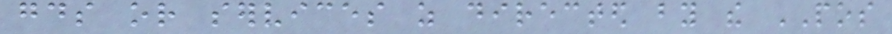goods or services as directed by the POS
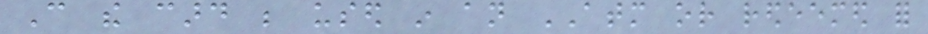Can the card be used in an ATM or redeemed for
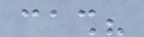cash?
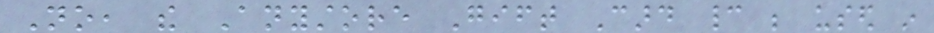No, the Anystore Gift Card cannot be used in
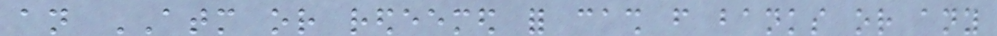an ATM or redeemed for cash from banks or any
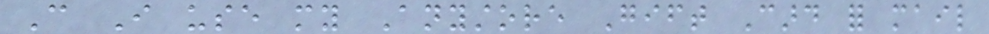Can I use my Anystore Gift Card for mail
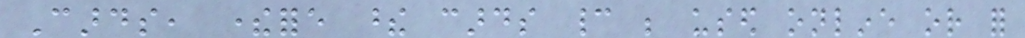Cards, therefore these cards cannot be used online or for
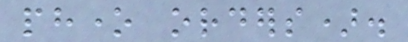phone orders).
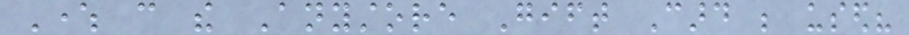Where can the Anystore Gift Card be used?
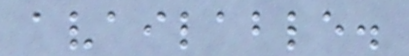available.
